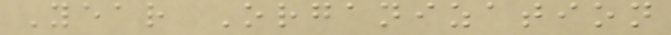Year Organization
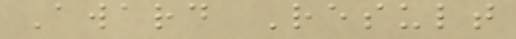Award Result
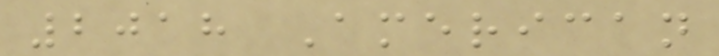2018 American
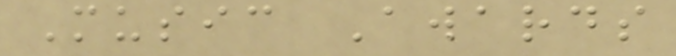Music Awards
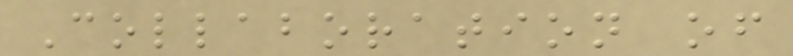Collaboration of
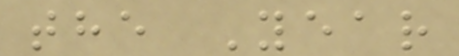the Year
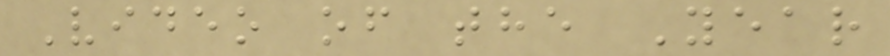Video of the Year
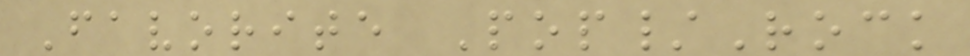Favorite Pop/Rock
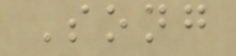Song
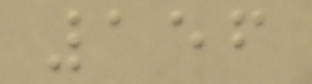156
